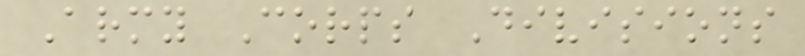Army Corps Divisions
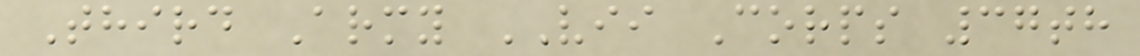Third Army VII Corps 37th
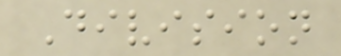Division
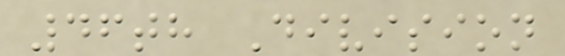46th Division
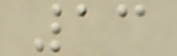13
